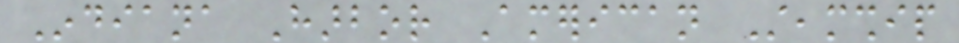Indiana Harbor American Steamship
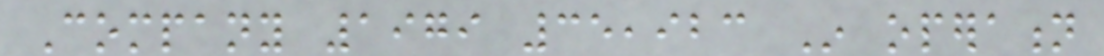Company 1979 35,923 In operation
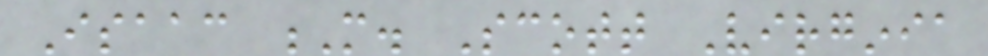Isaac M. Scott Virginia
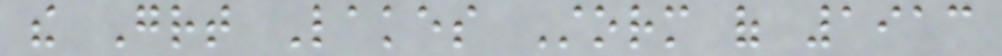the Great Lakes Storm of 1913
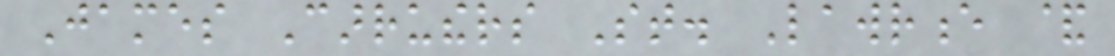James Carruthers St. Lawrence &
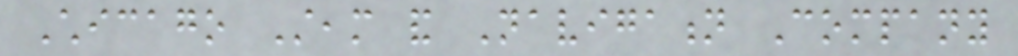Chicago Steam and Navigation Company
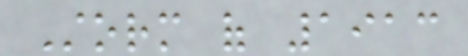Storm of 1913
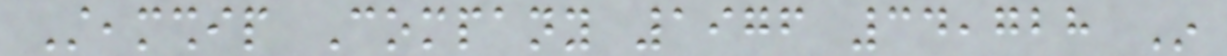Steamship Company 1976 34,728 In
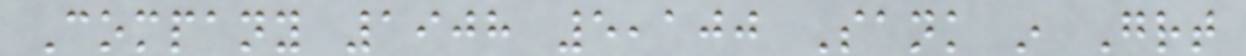Company 1908 5,100 Sank in Great
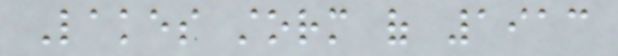Lakes storm of 1913
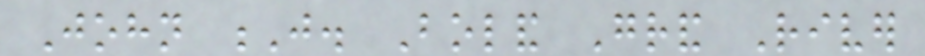John J. Boland Grand River
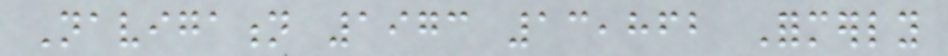Navigation 1973 13,862 Formerly
